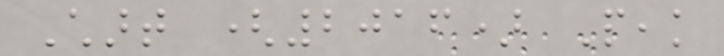Chart (2016) Peak
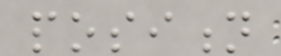position
